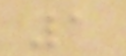1
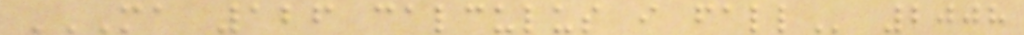MA 126 CALCULUS I FALL 2008
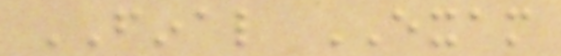FINAL EXAM
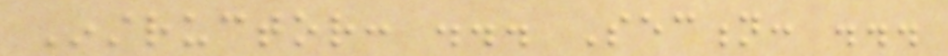Instructor: ... Section: ...
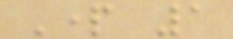Part 1
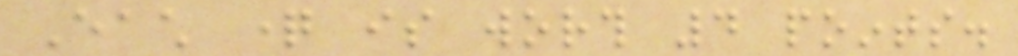Each question is worth 4 points.
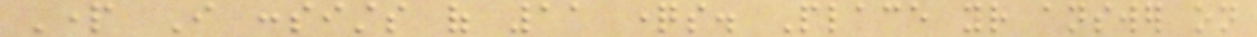Part I consists of 11 questions. Place your answer on
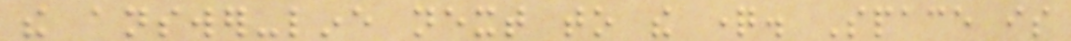the answer-line next to the question. Space is
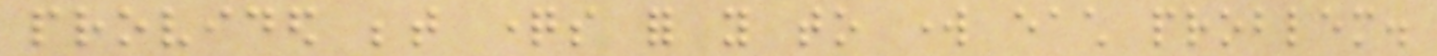provided between questions for you to work each problem.
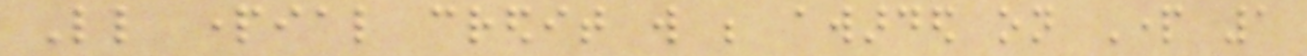Little partial credit will be awarded on Part 1
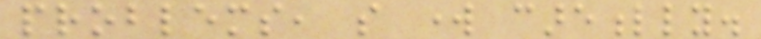problems, so work carefully.
